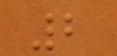2
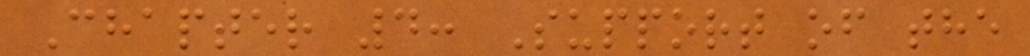Chapter 4: Support of the
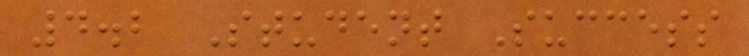4.2 Student Success
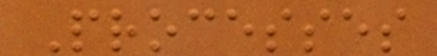Processes
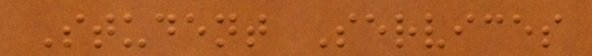Student Services
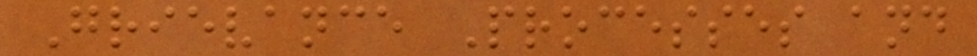Grievance Processes and
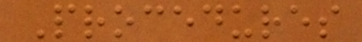Procedures
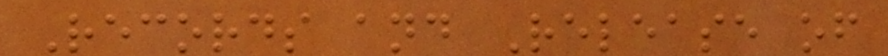Records and Release of
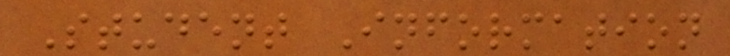Student Information
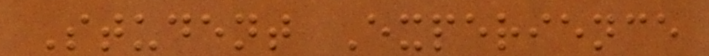Student Experience
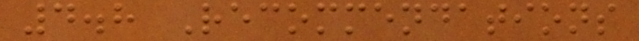4.8 Recommendations
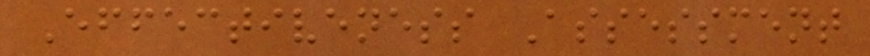Effectiveness Assessment
